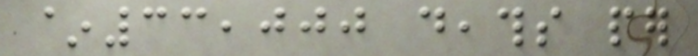~33,000 deaths per
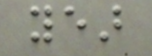year
